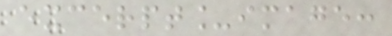excerpt_image:
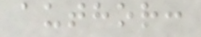author:
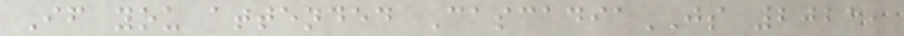If you attended CascadiaJS 2021,
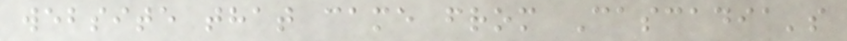website that came from Cascadia's
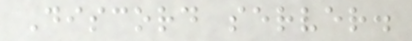Discord server.
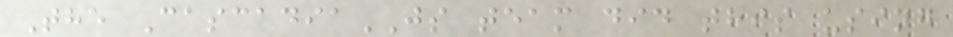The CascadiaJS team did this using
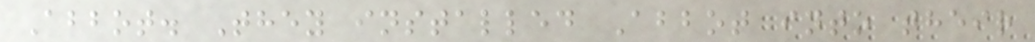Abbot. They installed Abbot into their
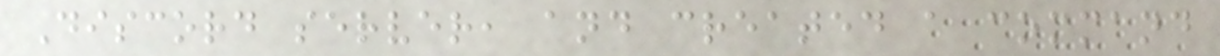Discord server, and created a command
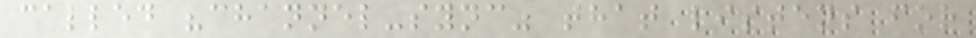called "channel-sync" that listens for
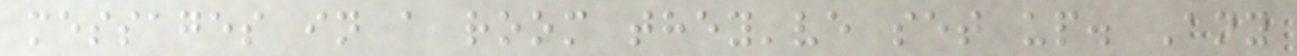messages in a room they've set up. Any
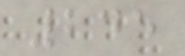245
